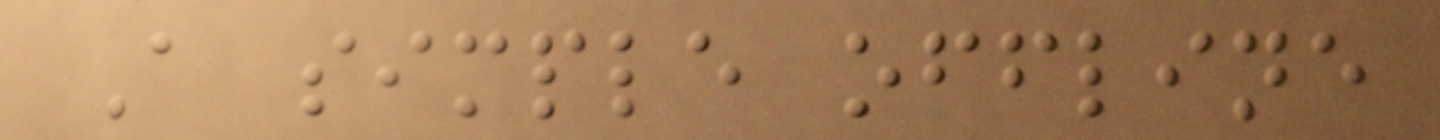A simple offline
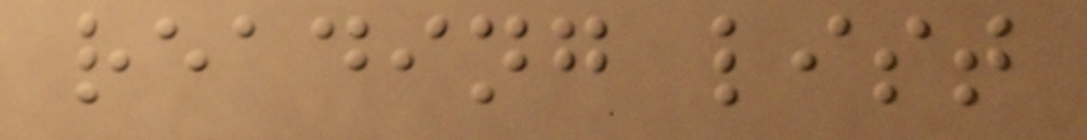reading list
